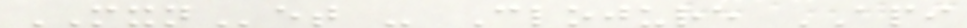MXNet - Clojure API
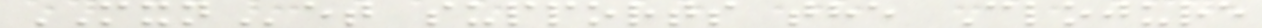MXNet supports the Clojure
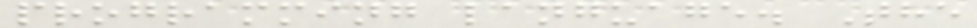programming language. The
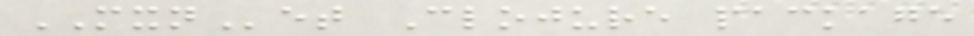MXNet Clojure package
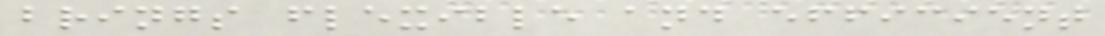brings flexible and efficient
